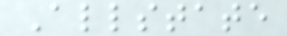Allstate
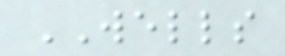WELLS
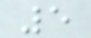5
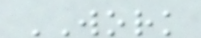WORK
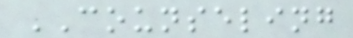COUNSELING
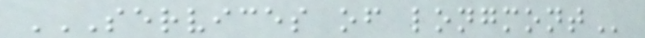SERVICES OF LONGMONT
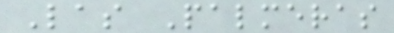Las Palmeras
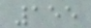155
